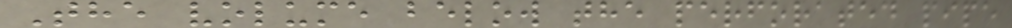The volume below the perforated pipe
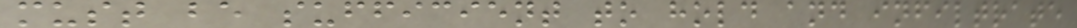must be sufficient to hold and infiltrate
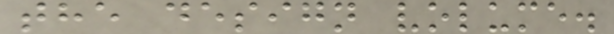the design volume.
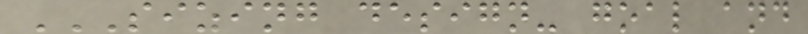SIZING DESIGN- GOAL AND
